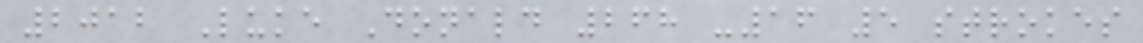2012 Luke Donald 268 -16 5 strokes
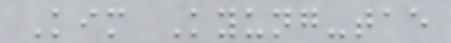Kim Kyung-tae
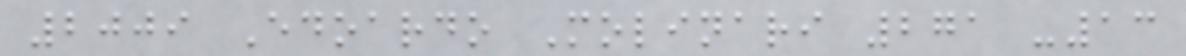2009 Edoardo Molinari 271 -13
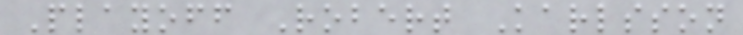Playoff Robert Karlsson
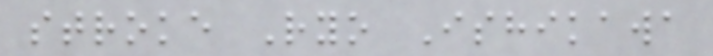stroke Ryo Ishikawa
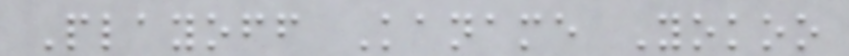Playoff Kaname Yokoo
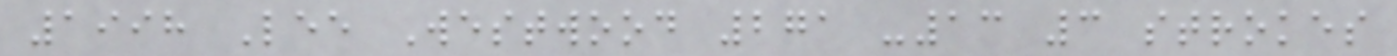1998 Lee Westwood 271 -13 3 strokes
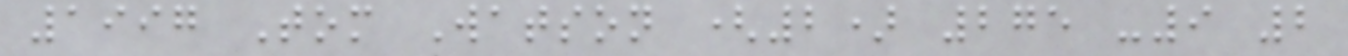1997 Tom Watson (2) 275 -9 2
